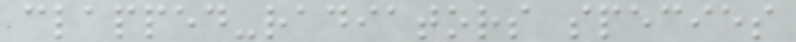clapped-radiators species
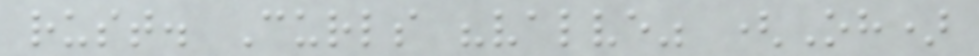rust. Curls "valve" (Oh)
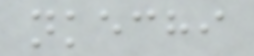nkechi
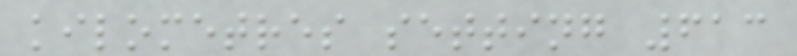kilometres setting 613
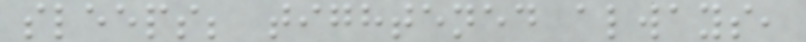sleeps; tightened always,
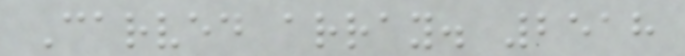Carved array. 2518
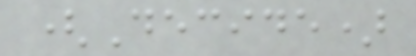(Decide)
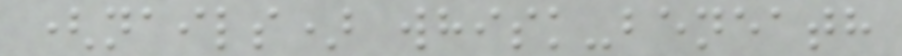(nails) whisk-beneath
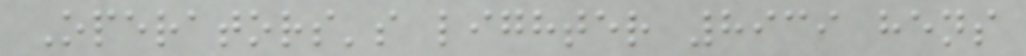Operators's lighter 8939 hens
